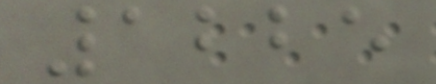1225
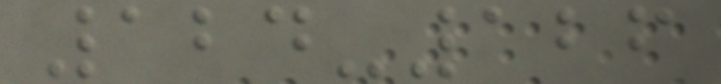124-126
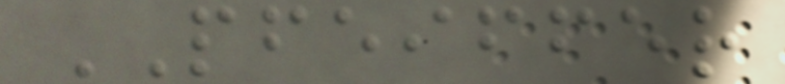PFEIFFER
